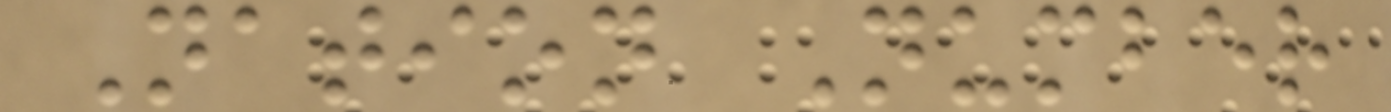Nation Number
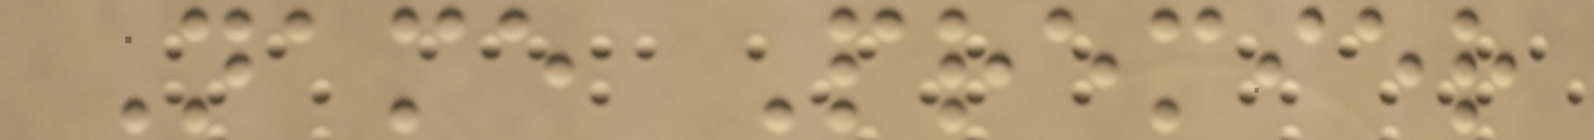Name Premier
